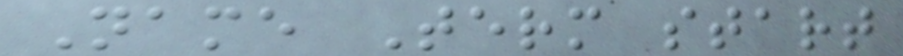Name Term start
